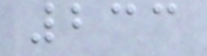233
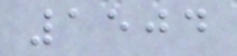1504
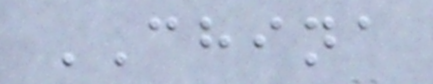CHINA
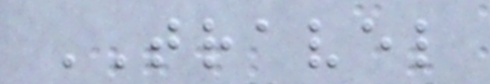TRAVEL
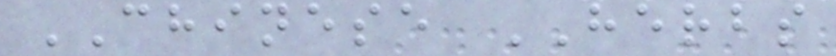CHINESE HERBS
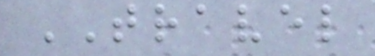TRAVEL
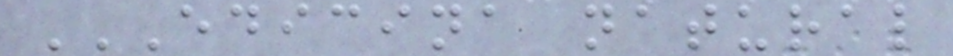EDICINA NATURAL
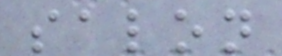salon
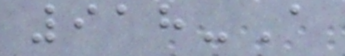918-A
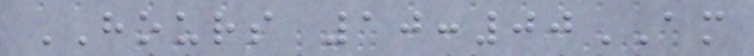HOURS 10:00AM
